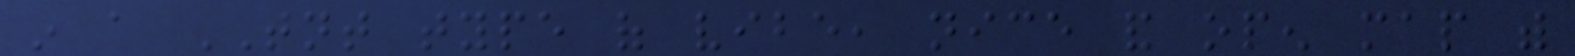in a TNT type of vibe, nice and open map with
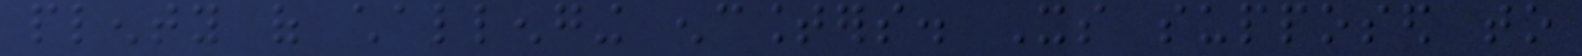plenty of challenging encounters. Its supposed to
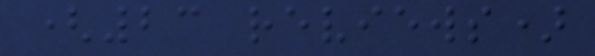(23 reviews)
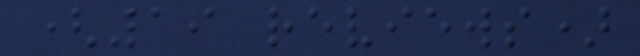(19 reviews)
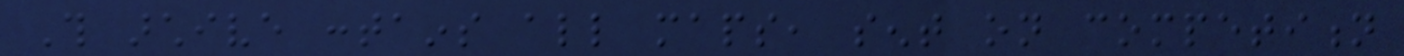This archive contains all maps, sent on competition
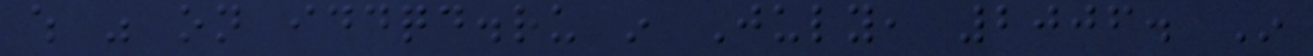which was on iddqd.ru in July, 2006. In
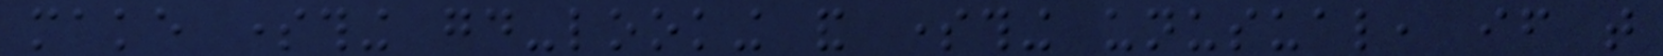make something good-looking and something unusual, if that
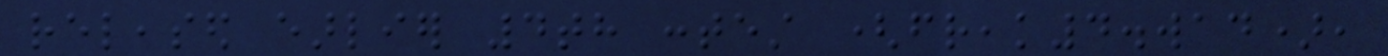released earlier 4th contest (freak4.wad),
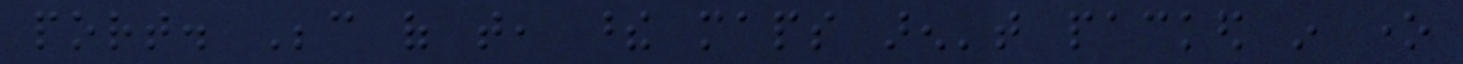port. Because of that, these maps aren't packed in one
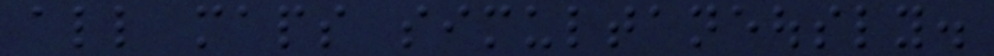all maps simultaneously.
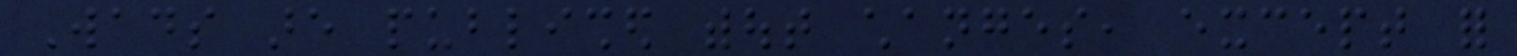Wads are published without changes, except for
